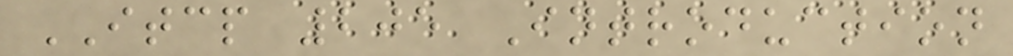ITCP 205 Introduction
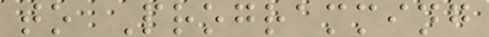to Programming
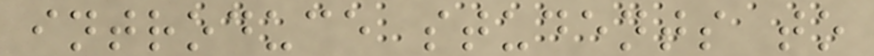introduce students to
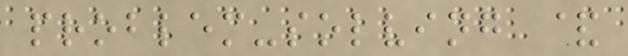problem-solving &
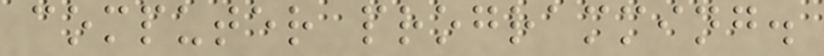computer programming.
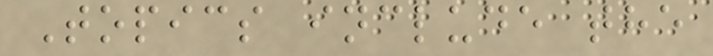Topics include the
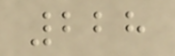228
